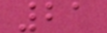21
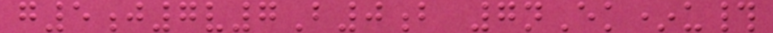g5j7v7B0b 7nEk*u#
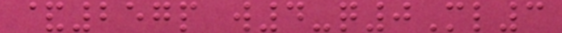&257p w4-q0Ml3
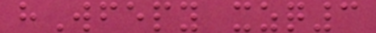hWfepy xzq3
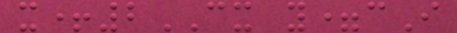x+2CX y=cI
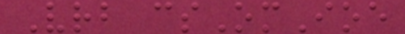Vrb csOmIoe
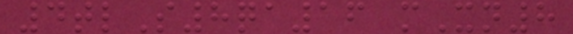4tlS8qa16 mXn8
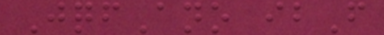JqfAno ibF
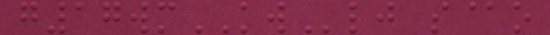g17wmKWlj s@o
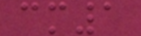cm1
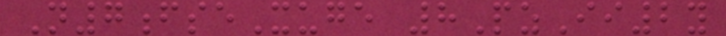N7fseXuge 8PzIi2y
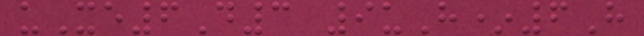uXe6D3 9uH*6H
